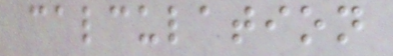calculation
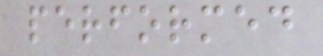performed
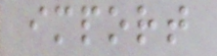import
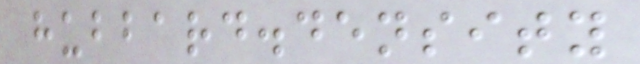hubbard.density
